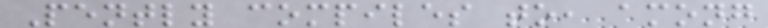Pently compiles to, among
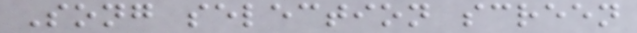Song selection screen
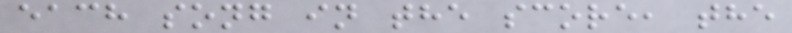each song in the score, the
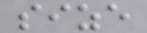size
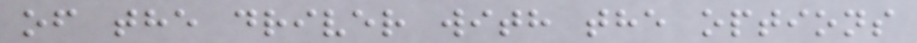of the driver with the options
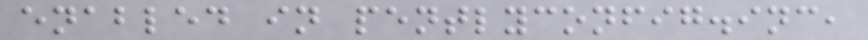enabled in pentlyconfig.inc,
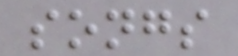songs
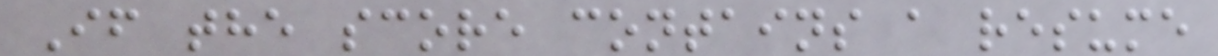If the score contains a resume
